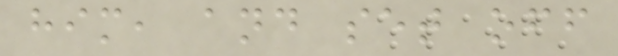him, and set off
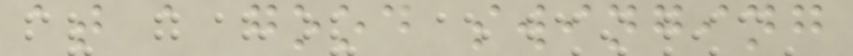at a good swinging
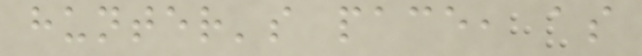hunter's pace, as
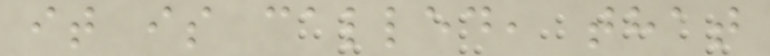it is called, that
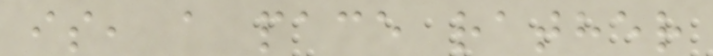is, a pace rather
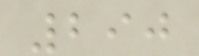290
